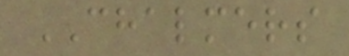CHALMERS
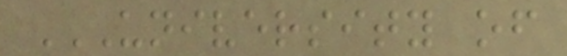UNIVERSITY OF
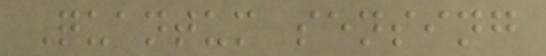Quantum sensing
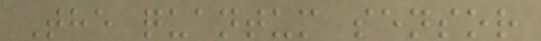The quantum sensor
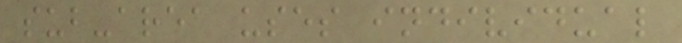sub-area uses individual
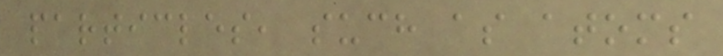particles, such as atoms
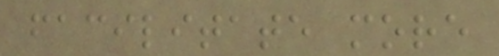facilitate more
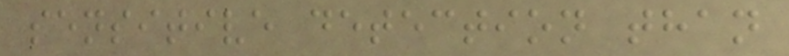sensitive detection than
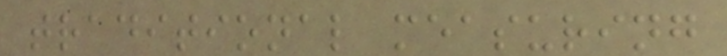traditional measuring
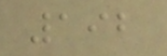192
